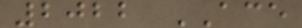2022 ACE
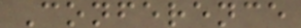Conference
